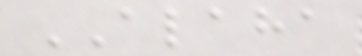ALAHA
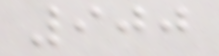900
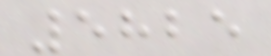5825
